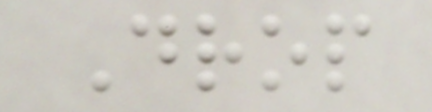Drop
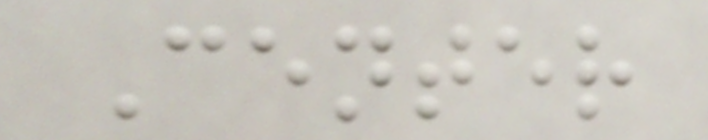Center
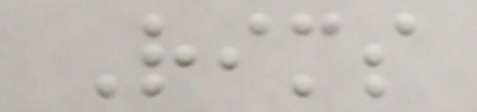Rims
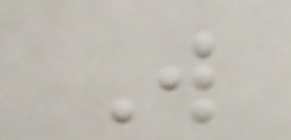W
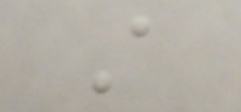A
